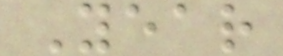Year
